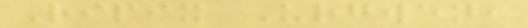Ripix Urgwen,
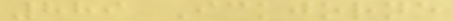889 Ickjorne
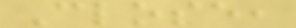Close,
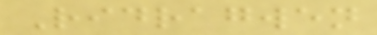Ridragwen
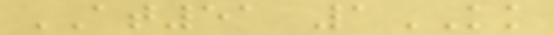AT51 1KK
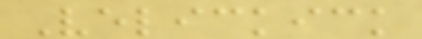Velickick
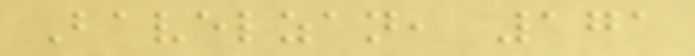Bavelzan, 171
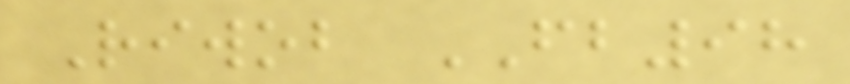Riwob FB98
